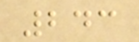243
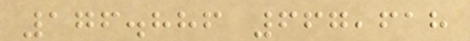176.886 667,618
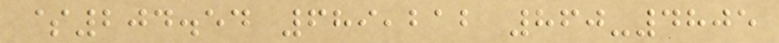$204.54 689,212 860-4805
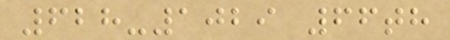628-1029 66th
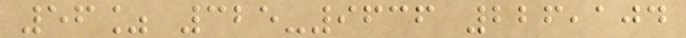56% 325-9636 226,104
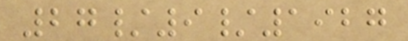27/9/1927
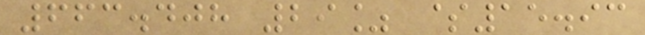663.408 29% $15.93
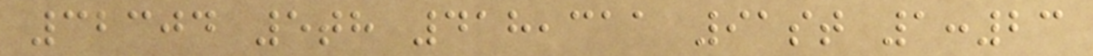32304 5th 418,311 91st 1:23
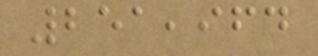251,964
